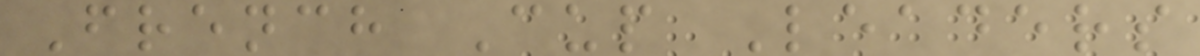French Cup Leaders
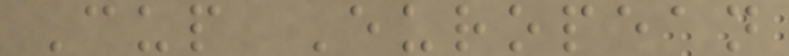Cup European
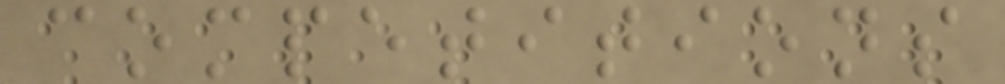competitions
